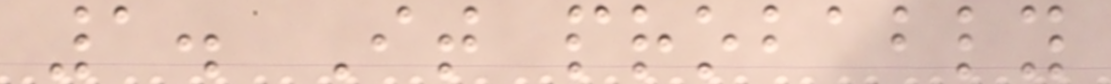1. It probably
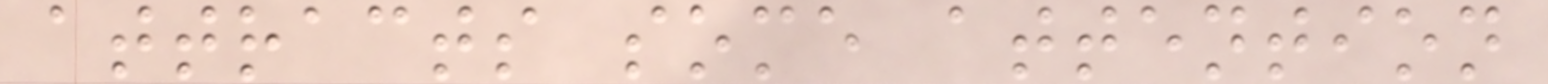attracts some attention
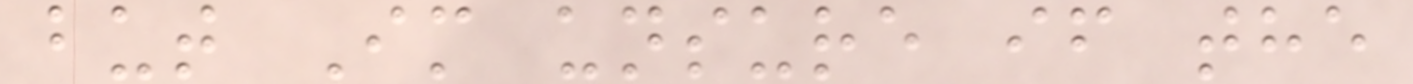but Im unsure if the
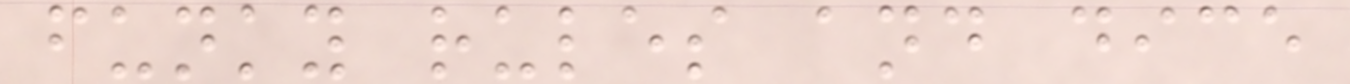funky rules and dice
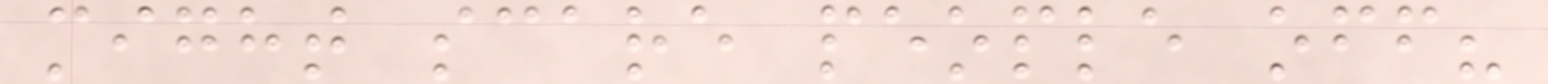might scare people off?
